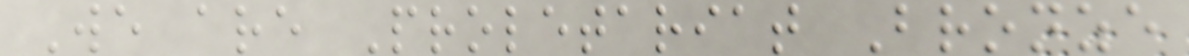We are Proletariat Bronze
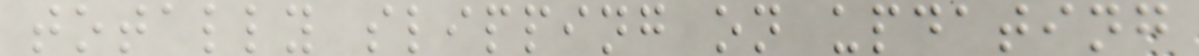totally slipping on updating
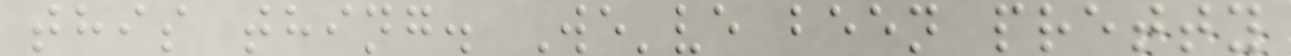this thing. We've been pretty
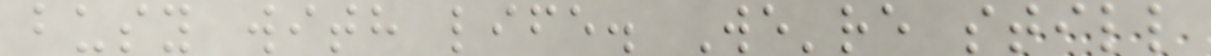busy with life. We're still
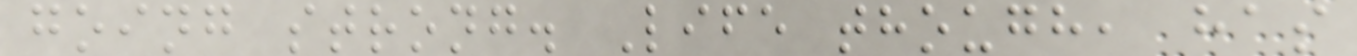going strong. Life though, has
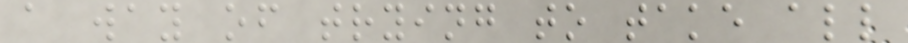a way of trying to take all
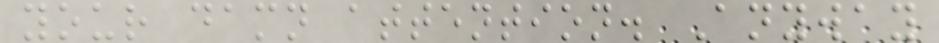your damn attention. Anyway
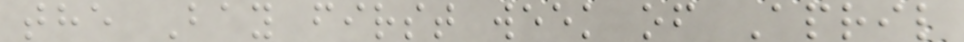the Bay first week of April
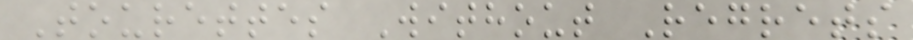Tourettes Without Regrets
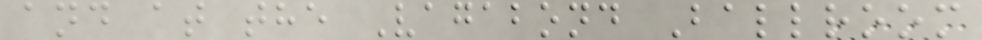and at the Vagabond Ballroom
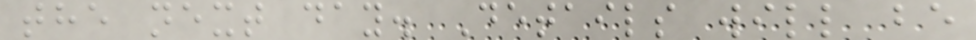the next day. Details will be
